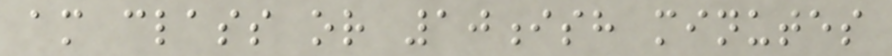am class or 10ish minutes
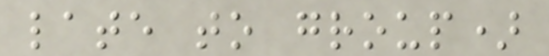late to group)
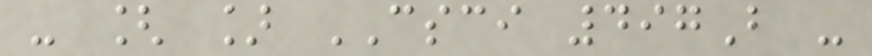- [ ] CSCI 497B -
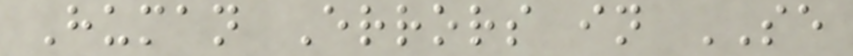Human Errors in SE
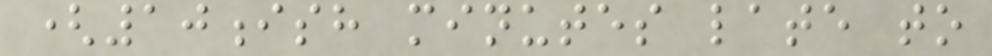(10ish minutes late to
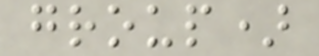group)
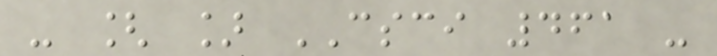- [ ] CSCI 461 -
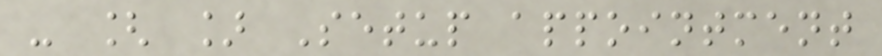- [ ] Setup appointment
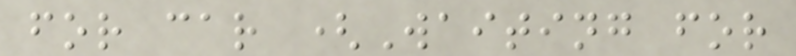for car (Waiting for
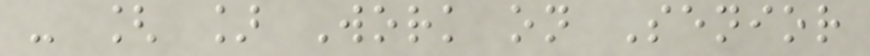- [ ] Work on Senior
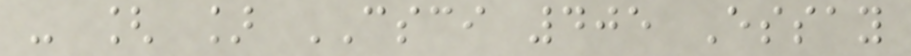- [ ] CSCI 405 Essay
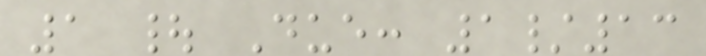1 | Due: 1/13
